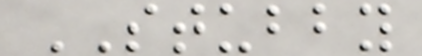STUBBY
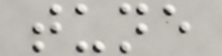tune
